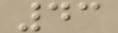43
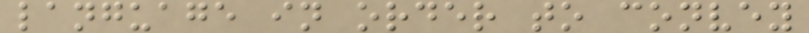language in order to convey
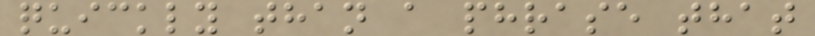quickly than a phrase that
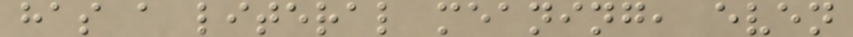has a literal meaning, even
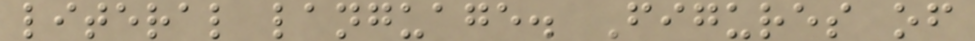literal language. Figures of
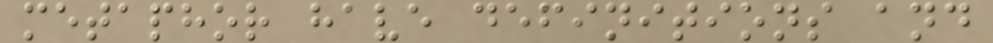metaphor have definitions and
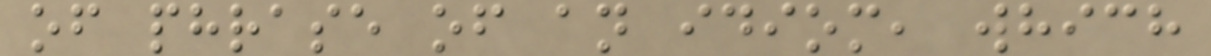of phrase of an idiom, which
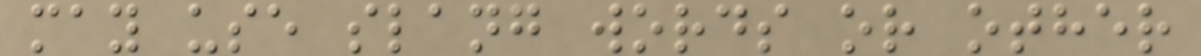may use slang words or other
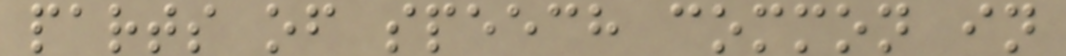parts of speech common in
